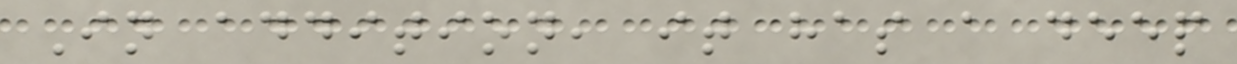In addition, it has a deep
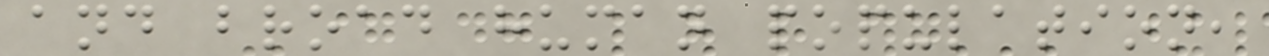and broad human population,
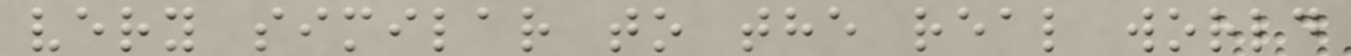very similar to the real world
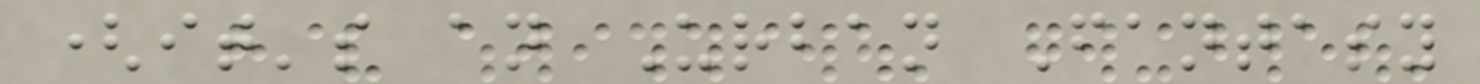(it's an Urban Fantasy
